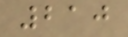210
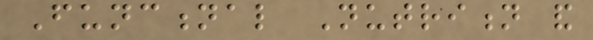Functional Nutrition and
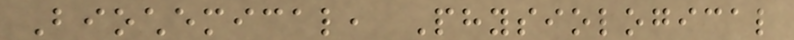Biochemical, Physiological
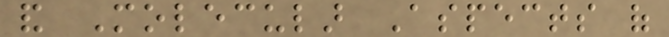and Molecular Aspects of
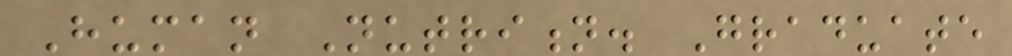Human Nutrition. Graduate
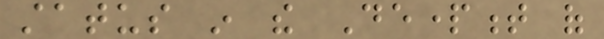status in the Department of
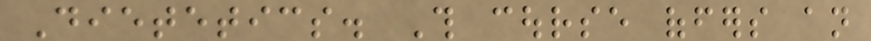Dietetics. This course offers an
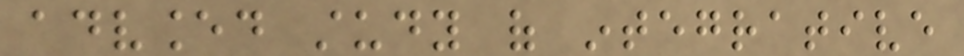advanced study of integrative
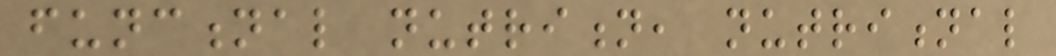functional nutrition, nutritional
